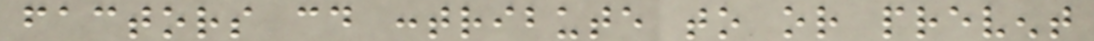factors could contribute to or prevent
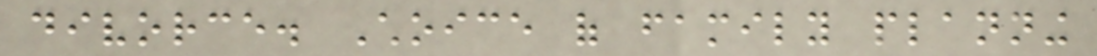divorce. Choice of family planning
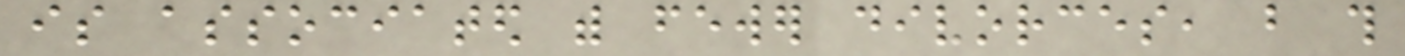is associated with fewer divorces, but this
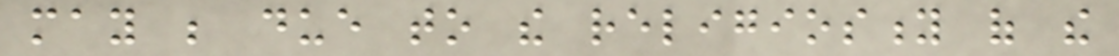may be due to the religiosity of the
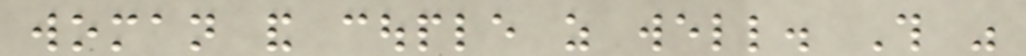woman and couple as well. This was
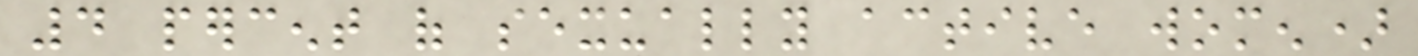4 percent of sexually active women)
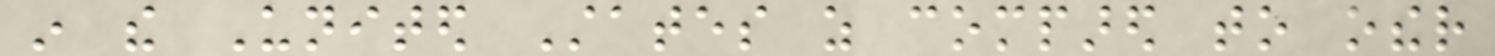in the United States as compared to other
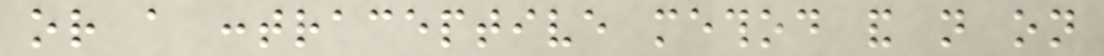or a contraceptive method and not on
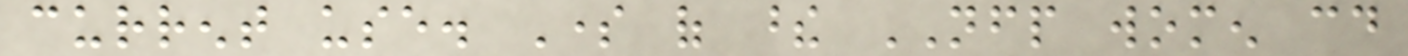current use. Some of these NFP women could
